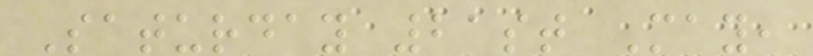Saturday 21st May,
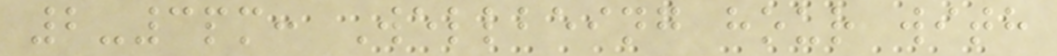2-3pm: Wellbeing hour with
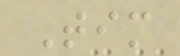Tim
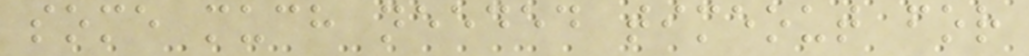some much needed timeout for
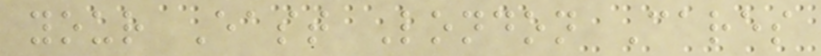your East London Cares
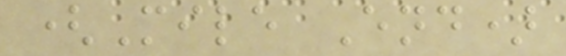(Mile End)
